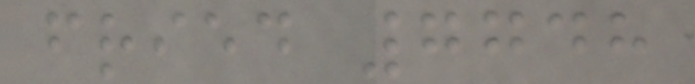fried 7748
